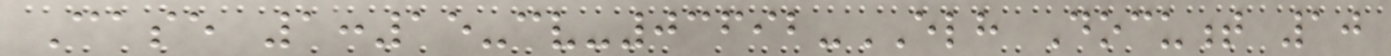Case 1:15-cv-03692-ELH Document 10
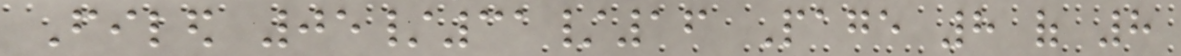Filed 05/31/16 Page 8 of 8
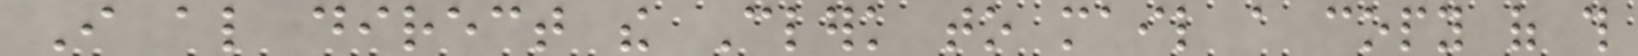I also direct the Clerk to mail a copy of this
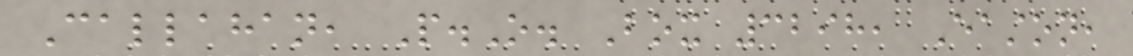Callahan, P.O. Box 3298, Easton,
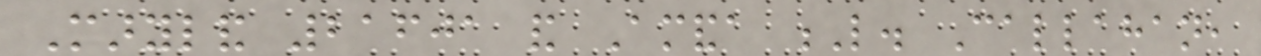Maryland 21601 and Amanda L. Callahan,
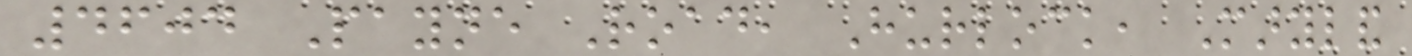4604 Payne Road, Hurlock, Maryland
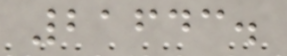21643.
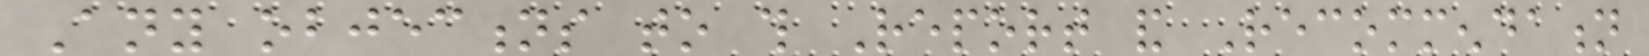Any objections to this Report and Recommendation
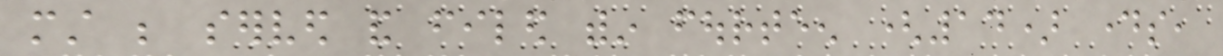must be served and filed within fourteen (14) days,
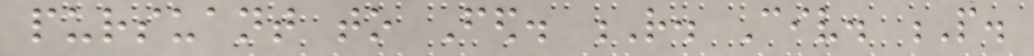pursuant to Fed. R. Civ. P.
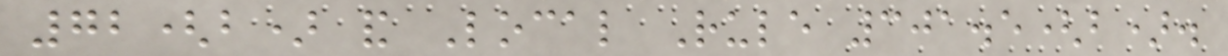72(b) and Local Rule 301.5(b).
